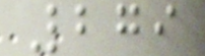279
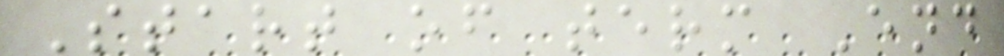Start of term End
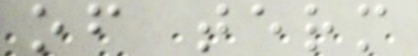of term
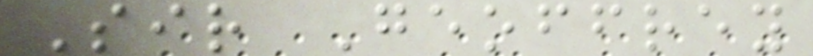Sir Geoffrey
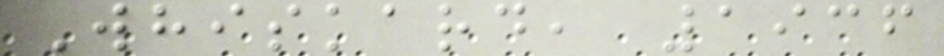Whiskard, 1936
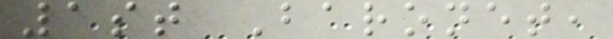1st Baronet,
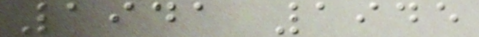1941 1945
